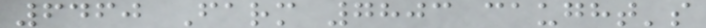6460 Farm 7803 caught's
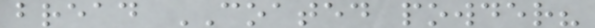bread COATED powder?
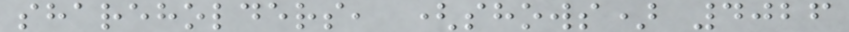shareholders, (shows) 4026
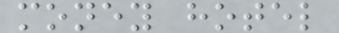money hotel
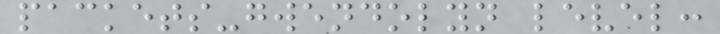packets-gwendolyn level:
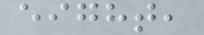eight,
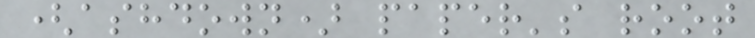(ashdown) paper's root
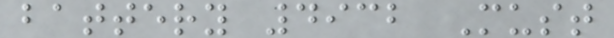battery 4932 Must
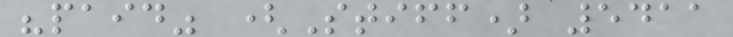"paid" (Stiff) 5411
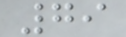79
